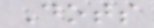Dots
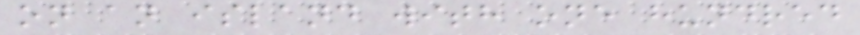on an island with one hundred
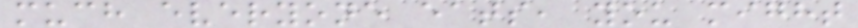much everyone eats, you might
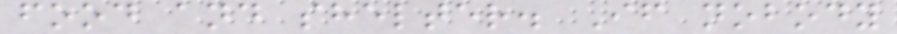food and shelter. If nobody
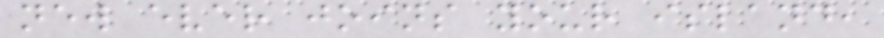new ever joins your island,
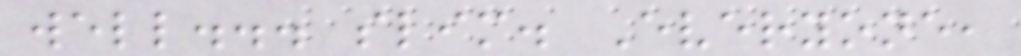well... slim. Everyone,
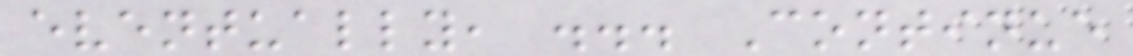eventually, ... Continue
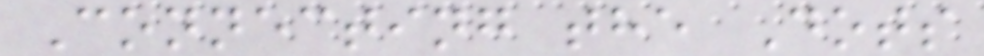Connecting the Dots
